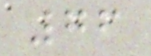76
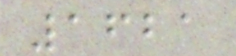1621
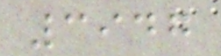3947
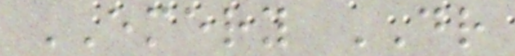EMERY DR
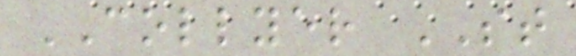COLLYER ST
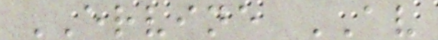ERVINE AV
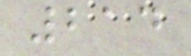214
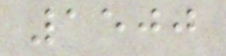1500
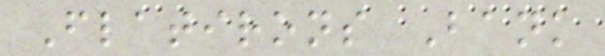Flatirons Bank
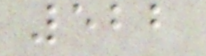522
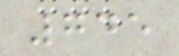745
